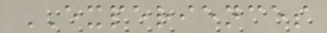EXPERIENCES
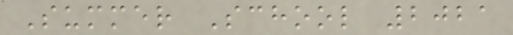Summer School 2021
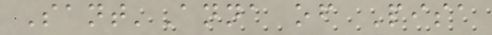Sant'Anna of Pisa
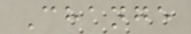Change
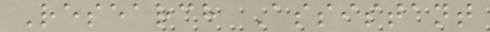Research Assistant
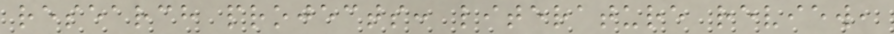research projects: literature review,
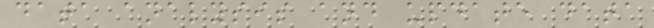data analysis and update data
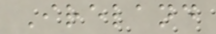Ireland
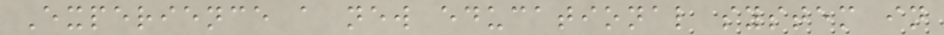Experience a new educational system in
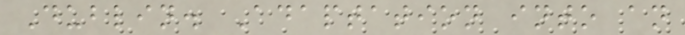Dublin. Adaptation into an
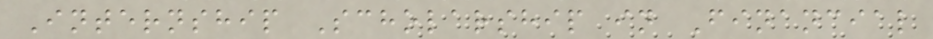Internship Scholarship in Financial
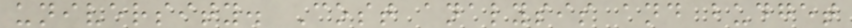university. Cost analysis and budget
